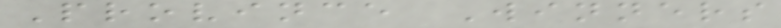Province Winners
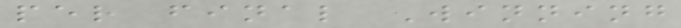per final Winning
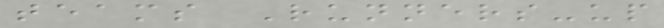teams Runners-up
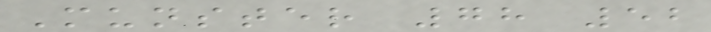Munster 78 52
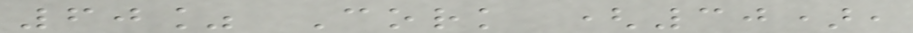60% Cork (30),
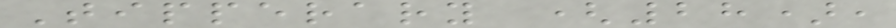Tipperary (28),
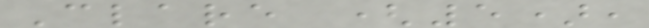Clare (5),
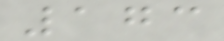173
